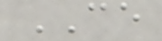CE
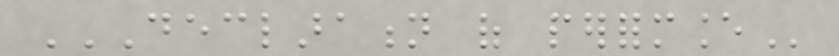DECLARATION OF PERFORMANCE
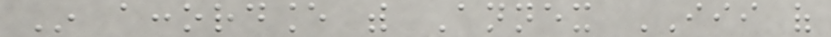In accordance with Annex III of
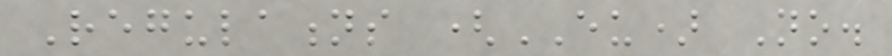Regulations (EU) No.
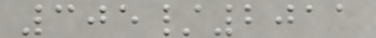305/2011
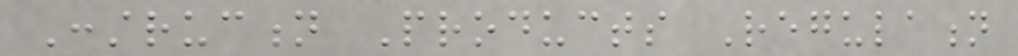Construction Products Regulation
